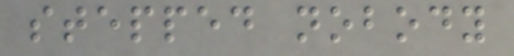stepped nobody
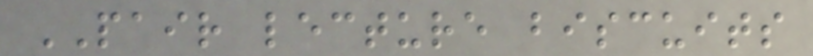PAIR lecture biscuits
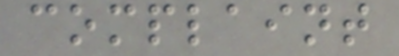complaint
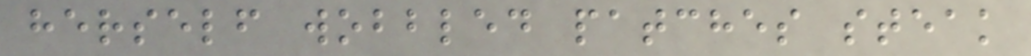herself wobbled patches steak
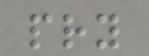pry
